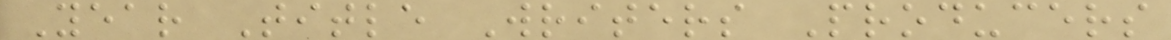Year Title Writers Producers
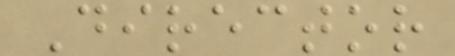Director
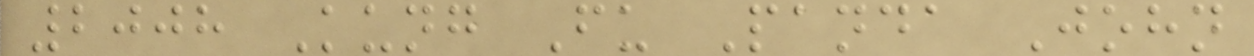2008 Kung Fu Panda John
